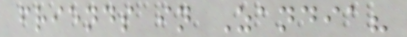friends in Zandia?
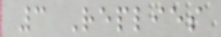3 Replies
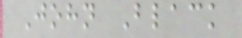John Black
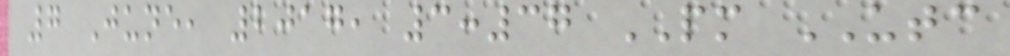7 June, 2017, 3:37 PM UTC
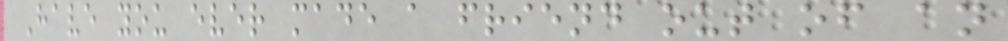Have you ever made a friend out of an
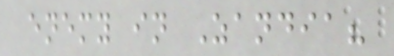enemy in Zandia?
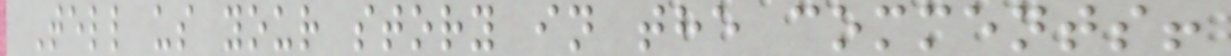Tell us your story in the comments!
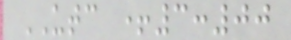UTC +3:00
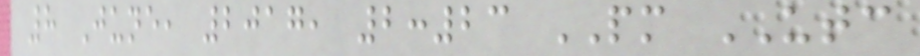8 June, 2017, 2:23 PM UTC
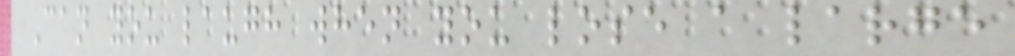Can you laugh when you lose a large
